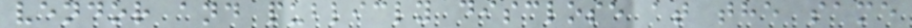vendor and publicly disclose at the same
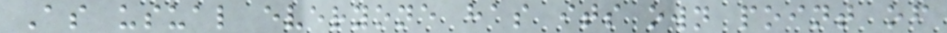As usual everyone has its own point of
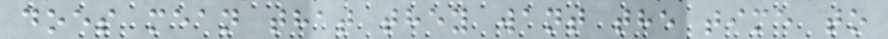does mean that they want the time to
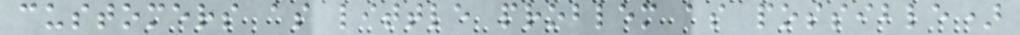customers as little problem as possible)
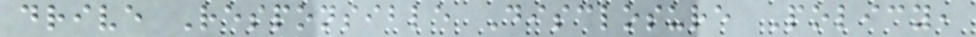drive Responsible Disclosure Policy,
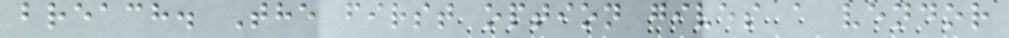breach. The first option gives a vendor
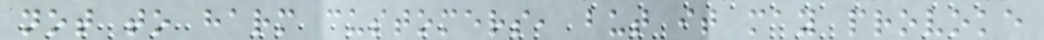not to harm customers, but it may provoke
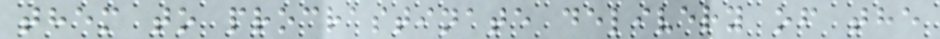them to procrastinate delivery of the
